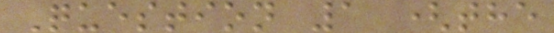Question 1 (the
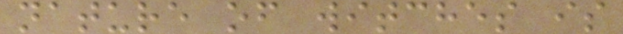nature of witches is
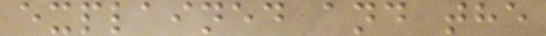explained and the
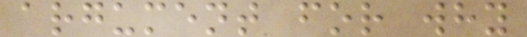argument for why
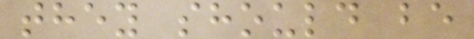they should be
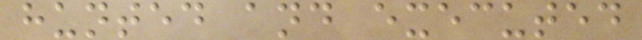hunted and executed
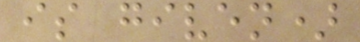is given)
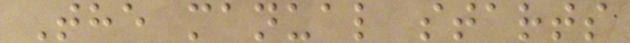The manual starts
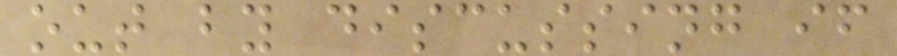out by discussing if
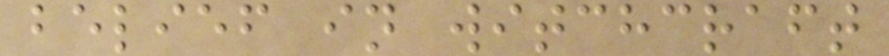belief in witchcraft
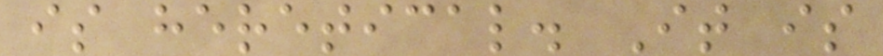is heretical. It is
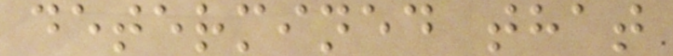determined that
